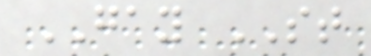GAY ST
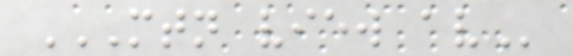MTN VIEW AV
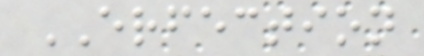ERFECTION
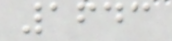1643
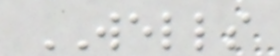WELLS
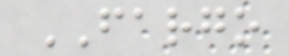FARGO
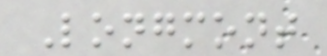Longmont
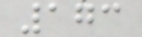173
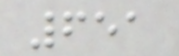651
